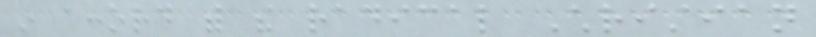in accord with the radical Christian
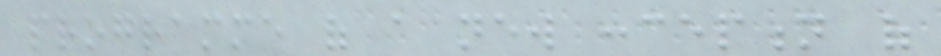programme of a new conception of
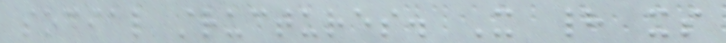social structures. It had its
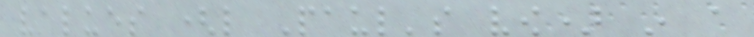values (like Paul's vow) in a
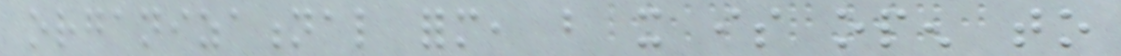organizational form, but it is open to
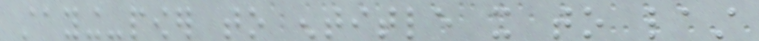staying-power to entitle it to last
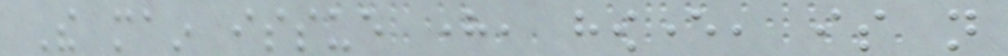The main issue here, however, is not
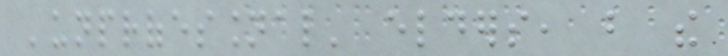'unprofessional' elders, but the
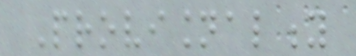Provisionality
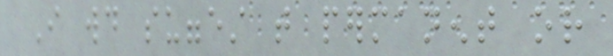I would suggest that permanent or
